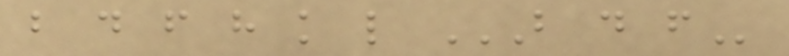b d f h k l B D F
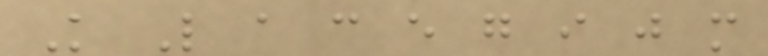K L a c e g i j m
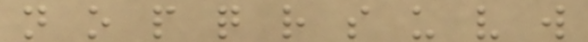n o p q r s u v w
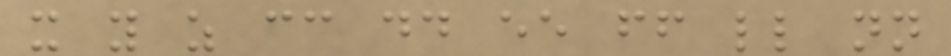x y z cc dd ee ff ll nn
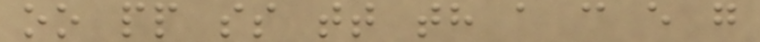oo pp ss tt th a c e g
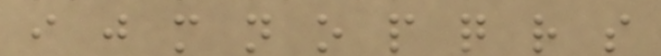i j m n o p q r s
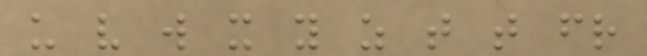u v w x y z t t fr
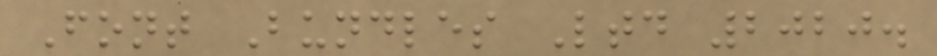Font Bundles Ltd 2020.
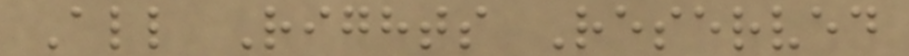All Rights Reserved
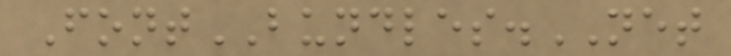FontBUNDLES.NET
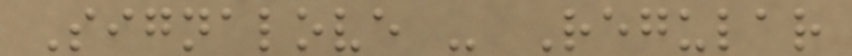Signalove - Regular
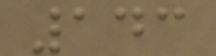143
